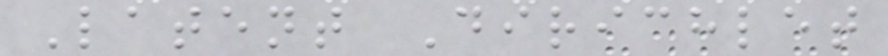Latent Dirichlet
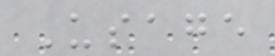Usage
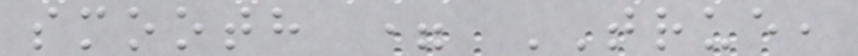smooth = TRUE,
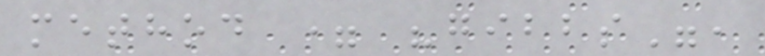method = "gibbs",
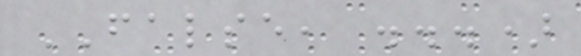FALSE, ...)
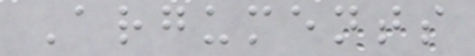Arguments
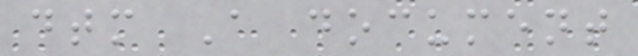dtm A document
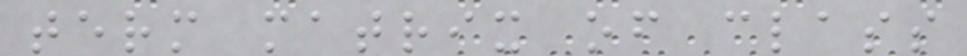term matrix of class
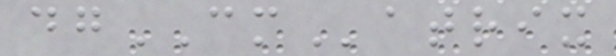dgCMatrix
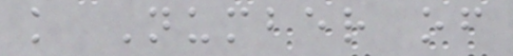k Number of
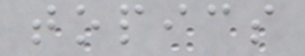topics
